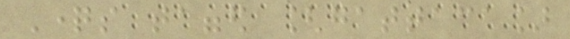Questions tagged [gattaca]
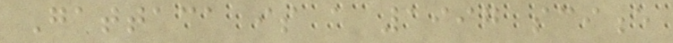Gattaca is a 1997 science
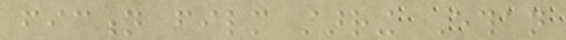fiction film starring Ethan
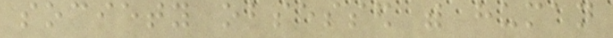society obsessed with human
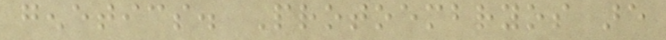genetics. Protoembryos are
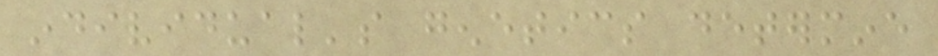individual's genetics determine
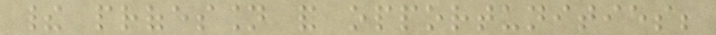their profession and opportunities;
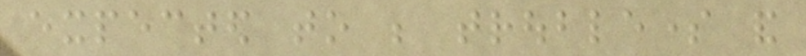expected to be troublesome and
